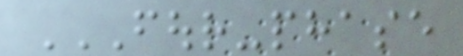FOUR-PHASE
